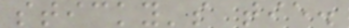sticky's tie.
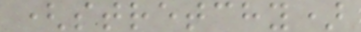(stretchy)
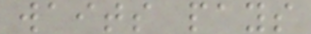waits pays
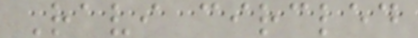Ravi circled
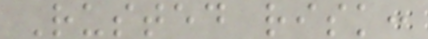Rusted risk:
